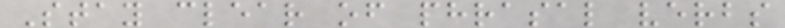Stay clear of phrasal verbs
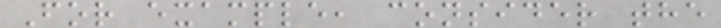For example, consider the
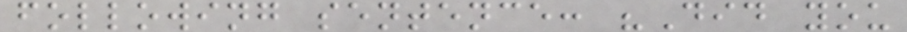following sentence: "Did you
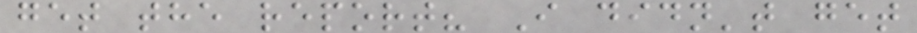get the report? I didn't get
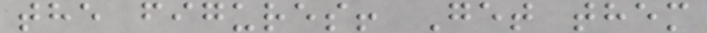the figures! Get them
